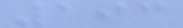193
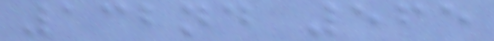132nd 565
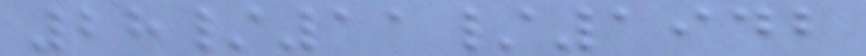28/11/1942
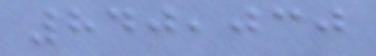840,030
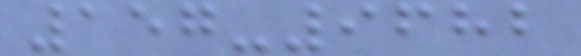157-9682
